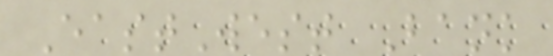EastWest Bank
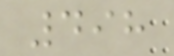498
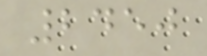2450
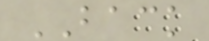BACK
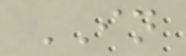IN
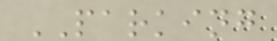PARKING
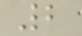2
